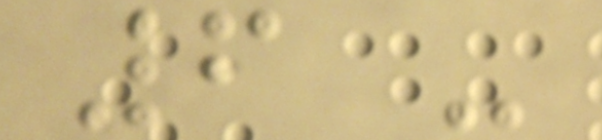6 -
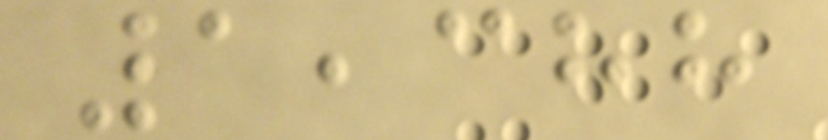1,388
